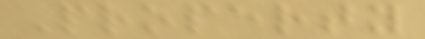Property
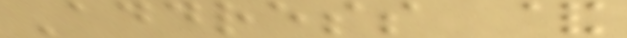Address &
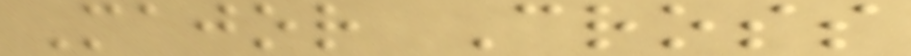Major Cross
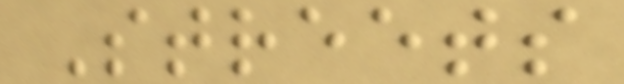Streets
